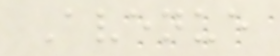Avenue
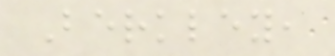Berkley,
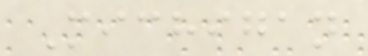Michigan
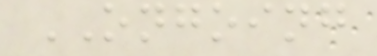ONGOING
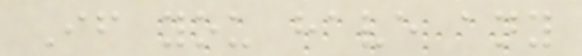If you have any
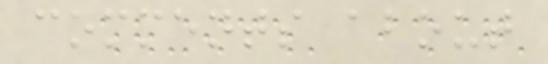comments about
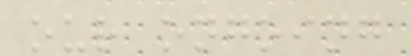our ongoing
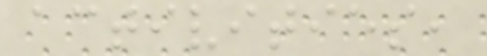activities,
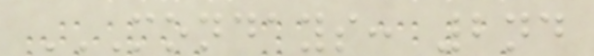MONDAYS: 2ND
